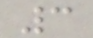3
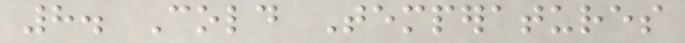8. Cold Temperatures
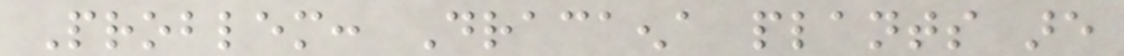Problem: Dracaena plants are
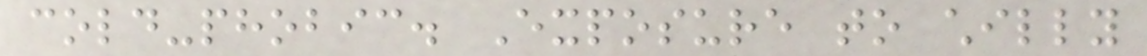cold-phobic. Exposure to chilly
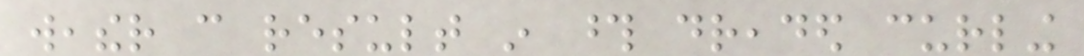weather can result in those dreaded curling
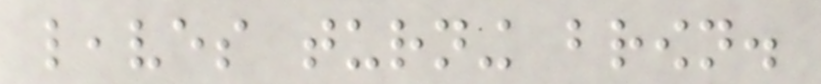leaves turning brown.
